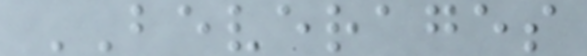BEVERAGES
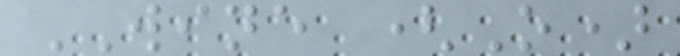WINE (O)
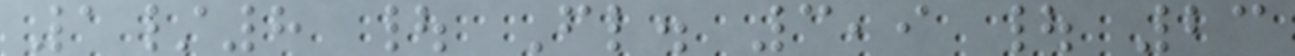1/8 | Fl. 3,9 | 23
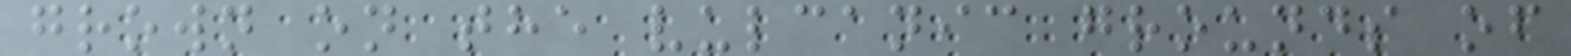grown on the vulcanic grounds of
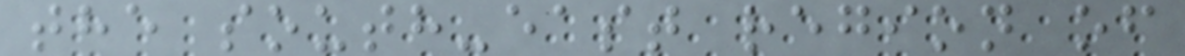the south-east region of
